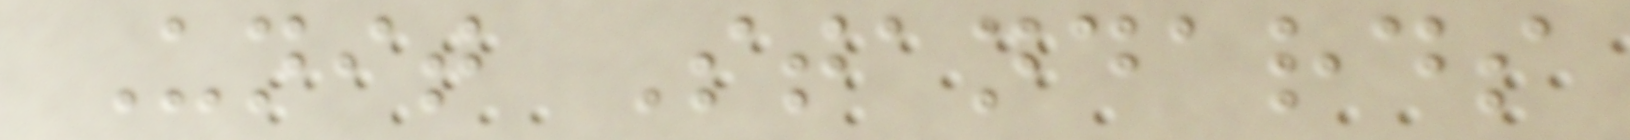Unit Standards
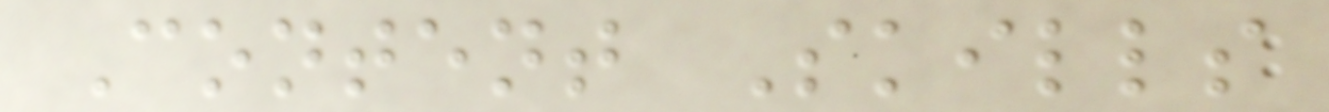Content Skills
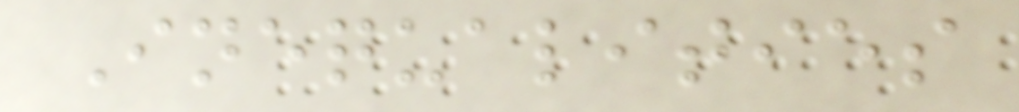Inequalities
